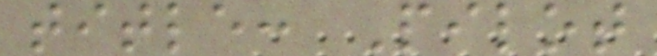title: Pilot
